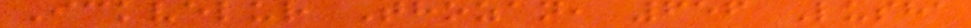Ickvelur Thozan, 656 Lusha
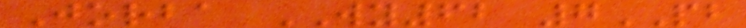Jorba WY62 7PB
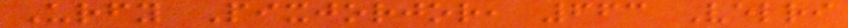Urfy Pixjorjor, 663 Velri
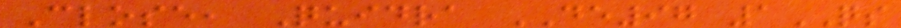Close, Quidra DE97 1QS
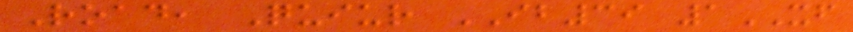Road, Quiur IB39 1XF
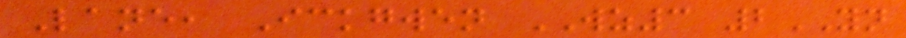Lane, Ickgwen WZ3 2YN
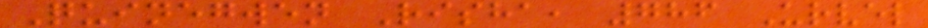Quinegwen Risha, 786 Urvel
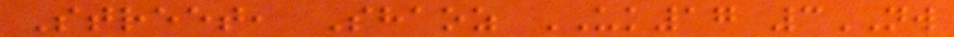Street, Shaoz UK17 3NW
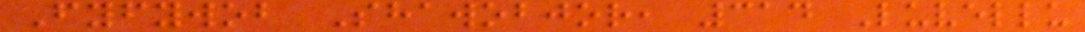Fyfywob Shawobjor, 314 Luvellu
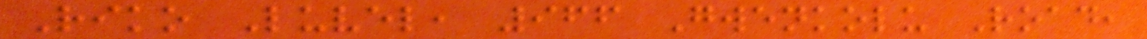Riko Luvel, 966 Gwenkolu Road,
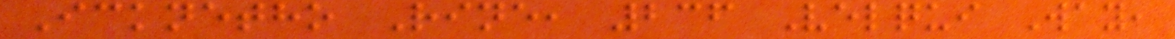Icknetho Rine, 236 Velqui Way,
